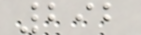292
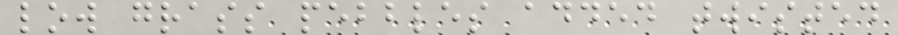low grass pebbles added twisted
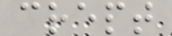crept
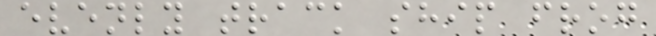evenly track ship frog
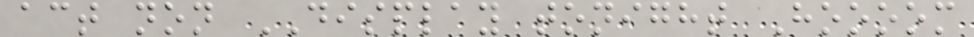act non DISPLAY tonight Hoooom
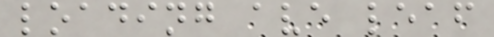loading ave leaf
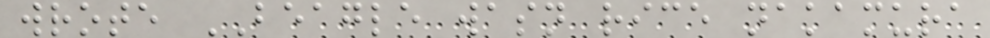wrote BEAGLE wasn rice nakamura
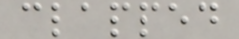clapped
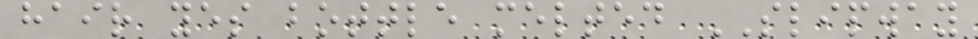hair yes bottle melted SLIPWAY
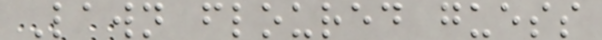Lawn floured guess
